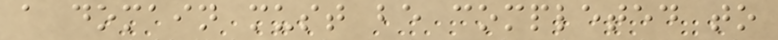a domain must be completed to
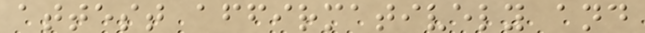attest affirmatively and
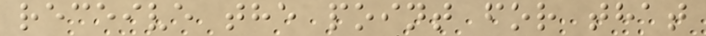receive the point for that
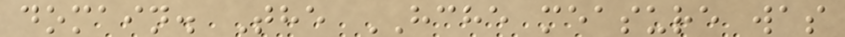domain. The HCHE measure was
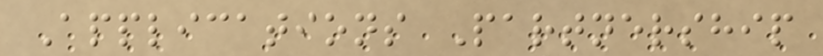Applications Partnership
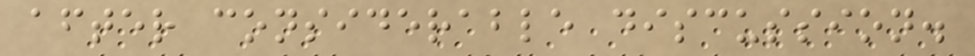after considerable discussion.
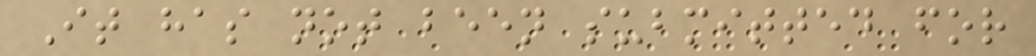It has not been submitted for
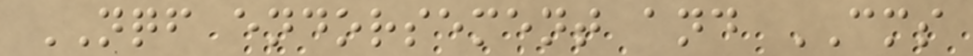NQF endorsement and CMS
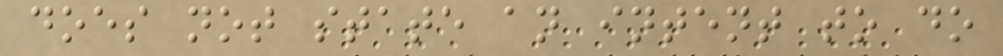does not state an intent to do
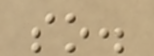so.
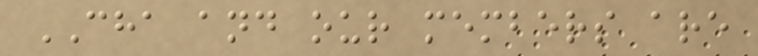CHA and our members are
